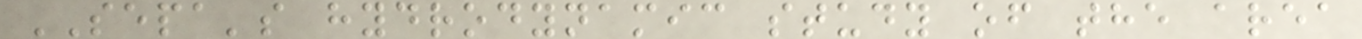SEPA's hydrodynamic study of the area
